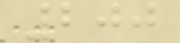200
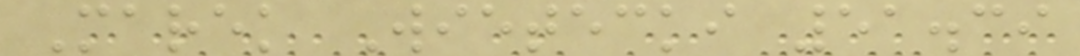Marek Wietecki 51.39
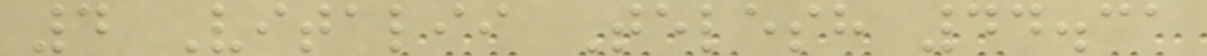4 Vitalii Telesh 44.31
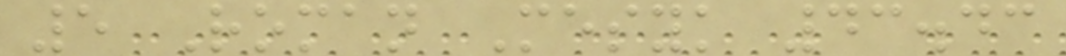5 Roman Mesyk 43.43
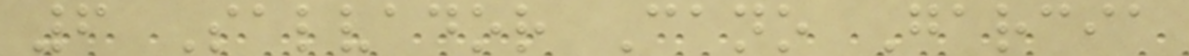6 Salvador Cano Garcia
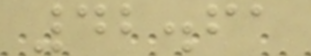42.61
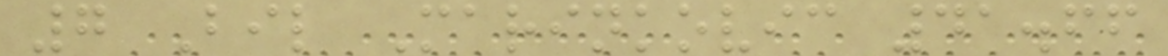7 Bil Marinkovic 41.66
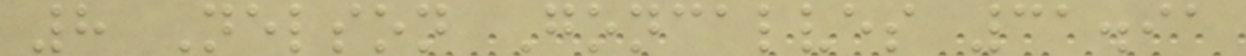8 Nelson Goncalves 31.91
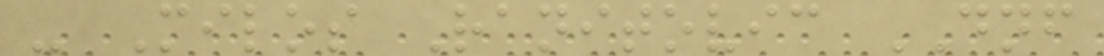- Milos Ranitovic DNF
